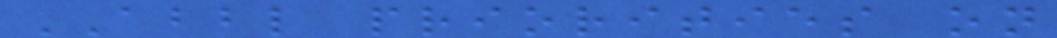ABBL priorities on
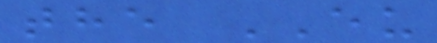the EU
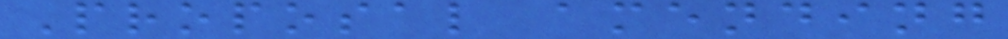Proposal amending
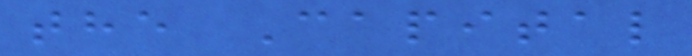the Capital
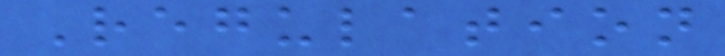Regulation
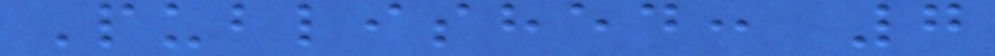Published: 7
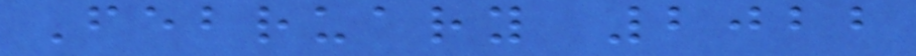February 2022
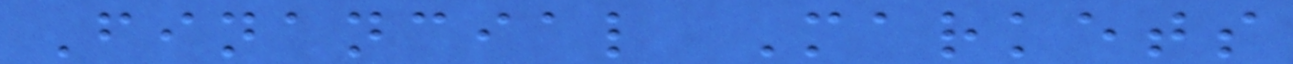Financial Markets
